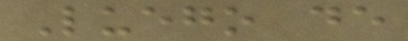Luego de
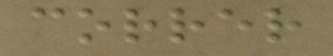correr
